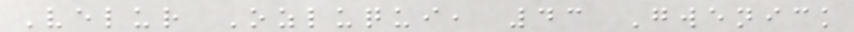Velur Ozluqui, 43 Gwenick
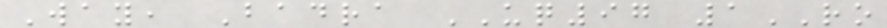Way, Badra UQ97 1RO
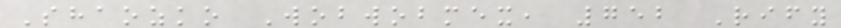Shaozko Wobwobmex, 752 Rify
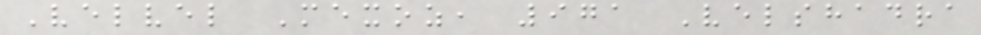Velvel Mexoz, 971 Velshadra
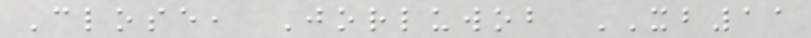Close, Jorluwob XB11
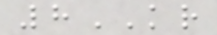8KR
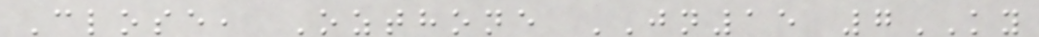Close, Ozthone JN15 7KY
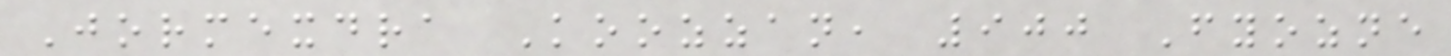Jormexdra Koozzan, 900 Fyozne
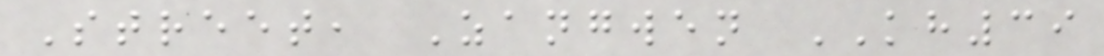Street, Zangwen KH39
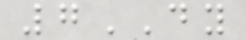7DY
